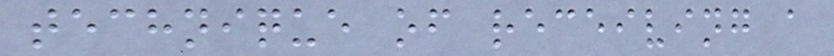technique of receiving a
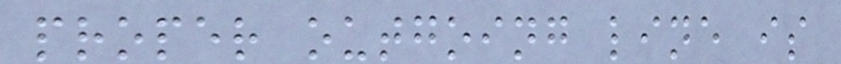proper outgoing line is
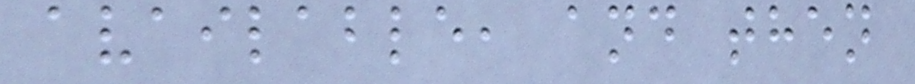available, and then
